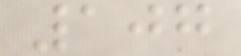107
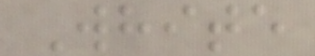White
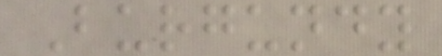Burgundy
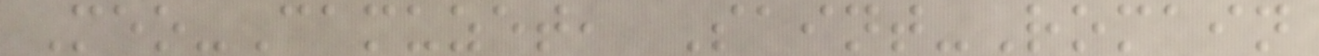Meo-Camuzet, Saint-Romain
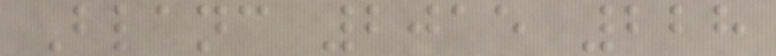Blanc 2015 228
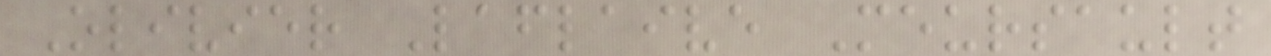Olivier Laflaive Meursault
